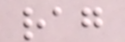rag
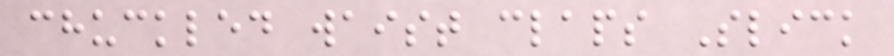chuckled waist claps Slick
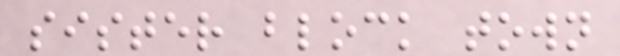sister block town
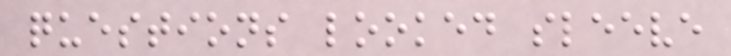questions looked sleeve
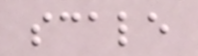scale
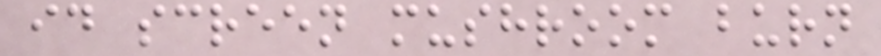id screen mushroom burn
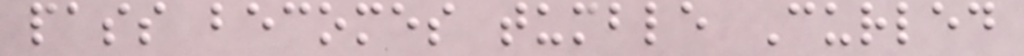pass becomes tumble Curled
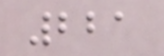221
